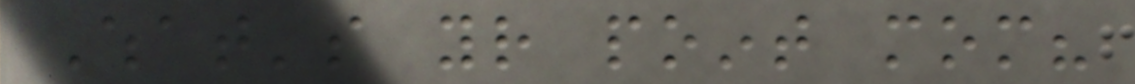What's your point mom?
